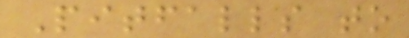Pitfalls to
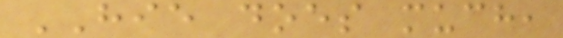HIE does much,
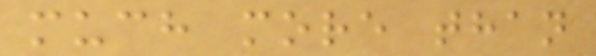much more than
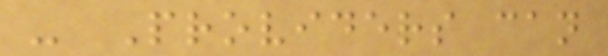- Providers can
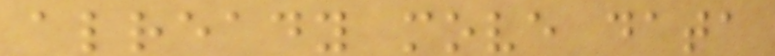already move data
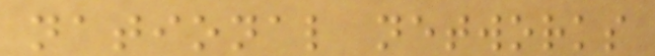national networks
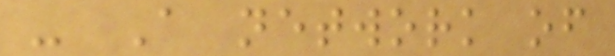- A network of
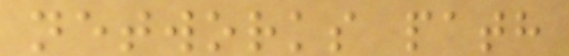networks path
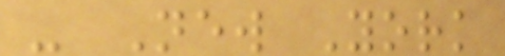- New York
